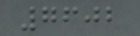7602
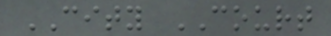CITY COURT
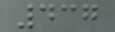437
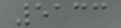5133
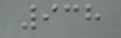938
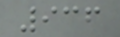936
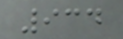934
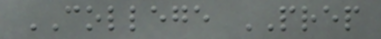COLLEGE PREP
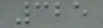325
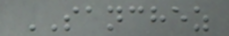SANCHEZ
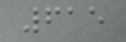615
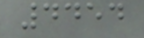4454
